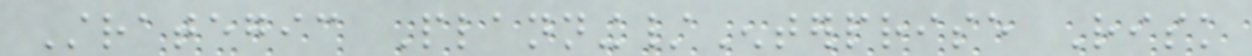Strategic Planning/Enterprise Risk
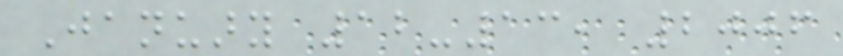January 12-13, 2006
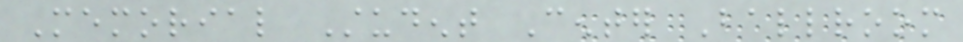Memorial Student Center Ballroom
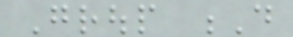Group D
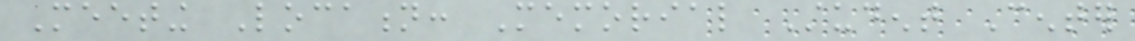Meeting Location: Memorial Student Center
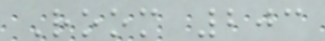Room 203
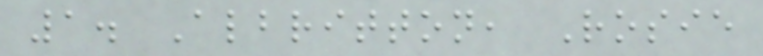1. Albritton, Rosie
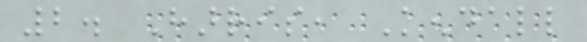2. Harris, Kendall
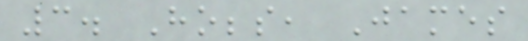3. Hobbs, James
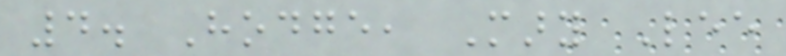4. Hodge, Mary Lee
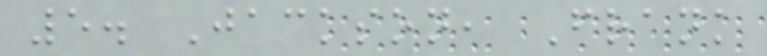5. Jackson, Frank
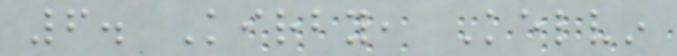6. Kirby, Kelvin
